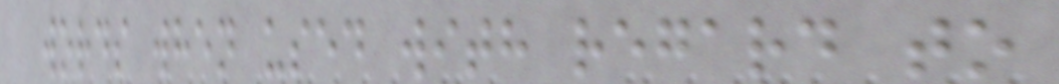words when used with regard to
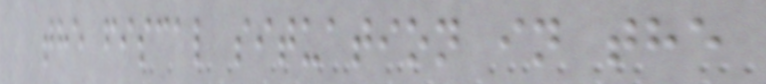the fiscal situation in the
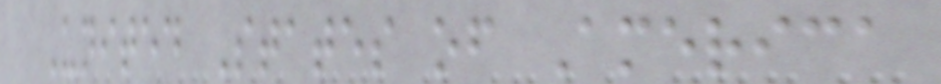United States of America
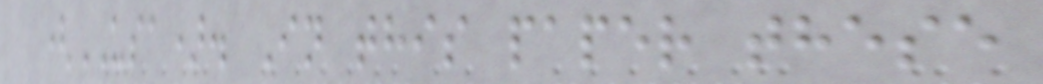(USA). In this paper these
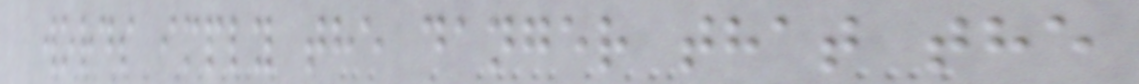words imply the danger that the
